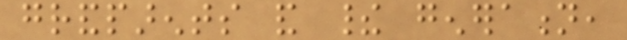grandparents and their generation,
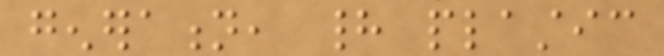generation, had plastic
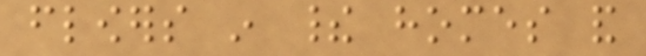flowers in their homes and
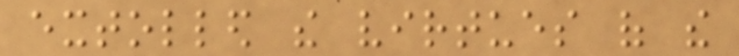extolled the virtues of the
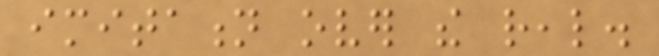imitation over the real.
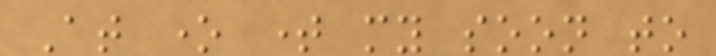At one time my soon to
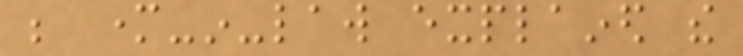be mother-in-law explained the
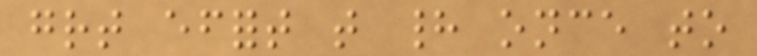great effort that had once to
